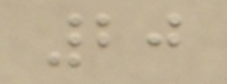20
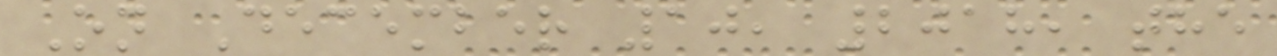On December 10, 2018, the
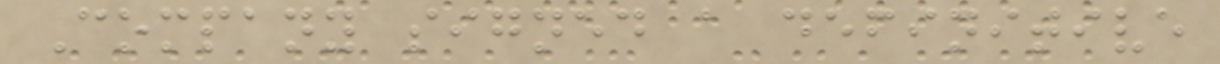Company signed a definitive
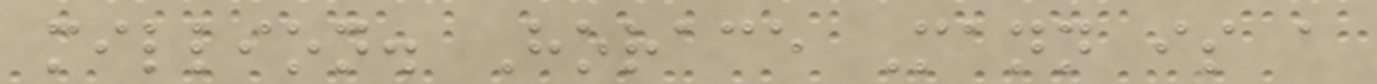million. Horace Mann is a
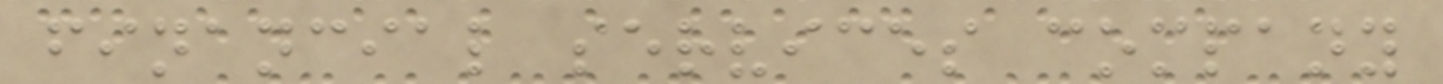financial services company
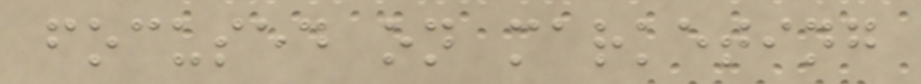focused on marketing
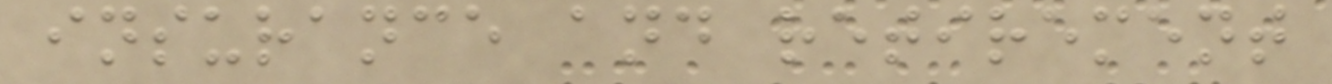insurance and retirement
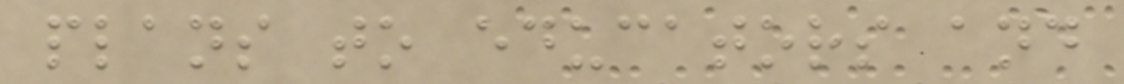plans to educators and
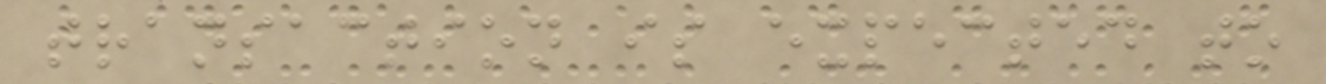transaction is expected to
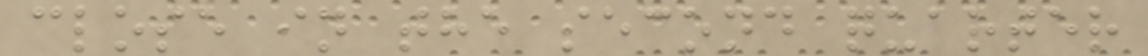close in the second quarter
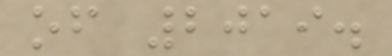of 2019.
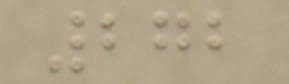272
